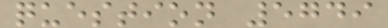question 5749
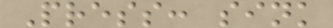Press: sink
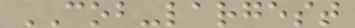COB-largest
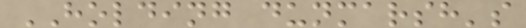HOLDING dunmarsh's
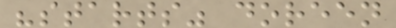"starts" doreen
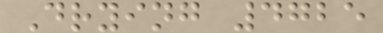Drying 4725
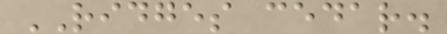RIDGES cedar.
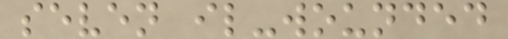seven il-wounded
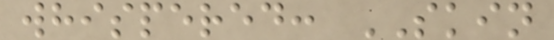whispered: SKIN
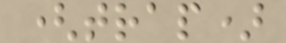(trap)
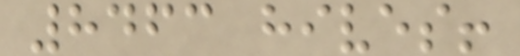8463 hives!
